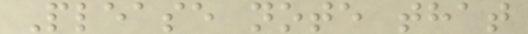Please note that
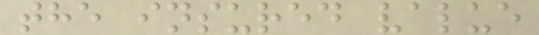the insured value
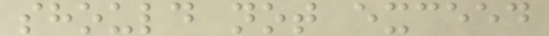should not exceed
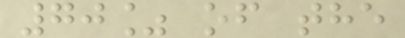70% of the
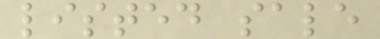listed sale
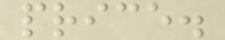price.
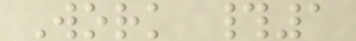Work #1
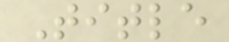Title
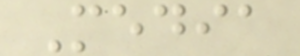Media
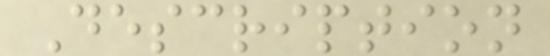Description
